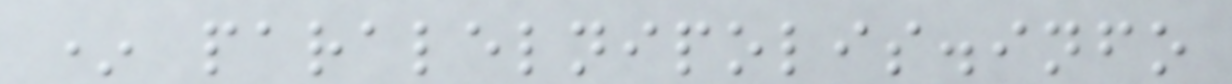* paralelnipolis.info
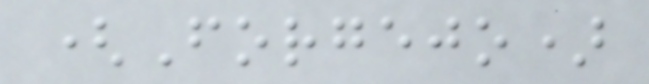(Forgejo)
